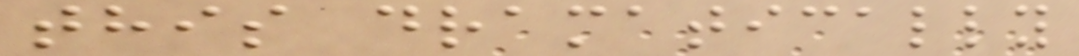this dramatically
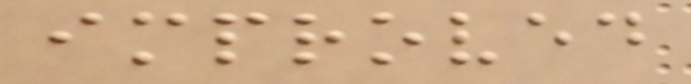improved
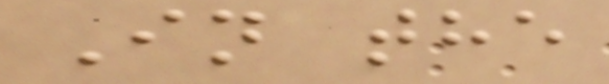In the
